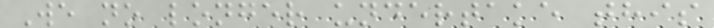We no longer undertake this
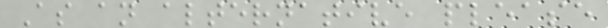As an alternative please
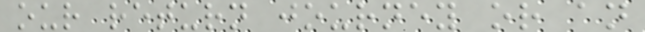our return journey or an
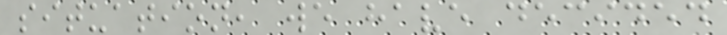situation, we have decided
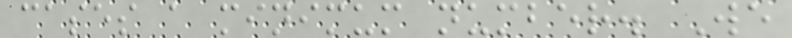cases a minimum number. We
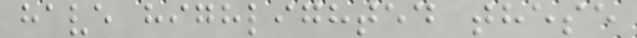have highlighted these
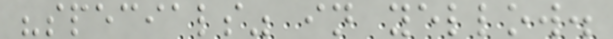"specials" in yellow.
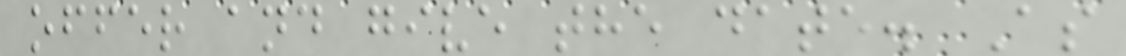offer and give the date. As
